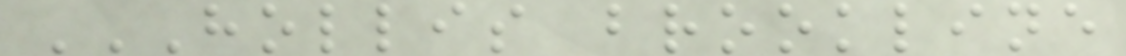HOLLIS BROOKLINE
